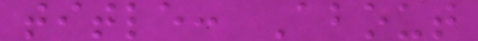title: About
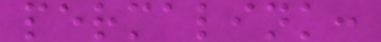permalink:
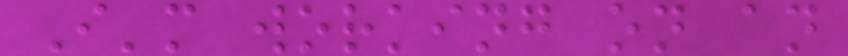I'm working on an
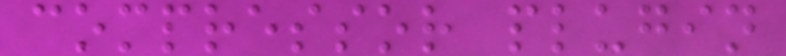compressor plugin
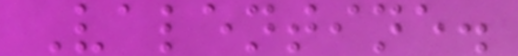Valentine.
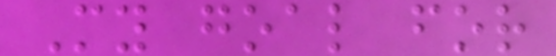My goal for
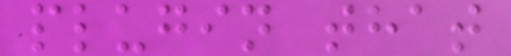plugin that
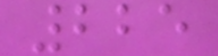225
